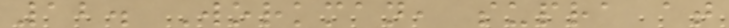12. Workman, supra at
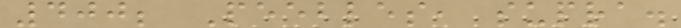400; Peebles, supra.
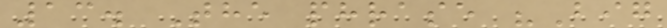13. The phrase "Big
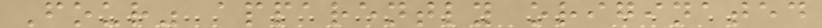Four" apparently originated
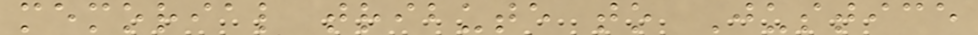memorial tribute to Justice
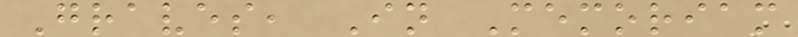Graves, In Memoriam
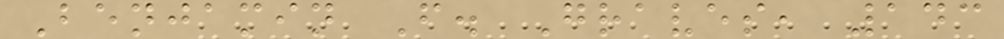Benjamin F. Graves, 143
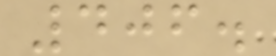406.
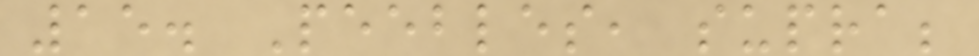15. Peebles, supra;
